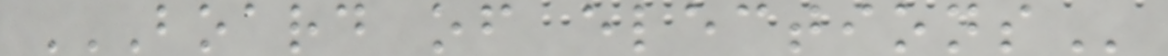BOARD OF ELECTIONS
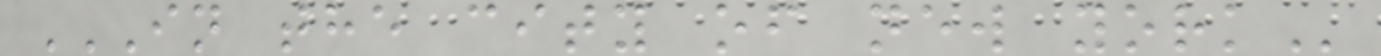IN THE CITY OF NEW YORK
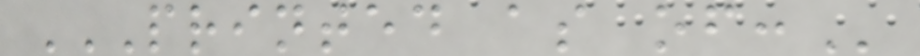PRINTED AS OF:
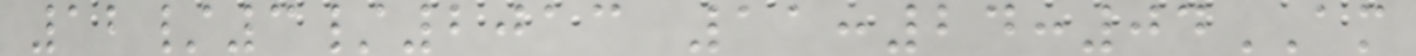12/3/2013 11:24:04AM
